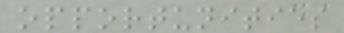opportunities
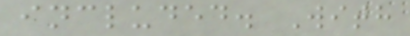included. With
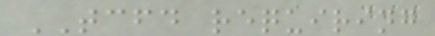TCFD requiring
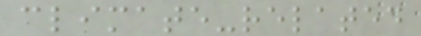climate-related
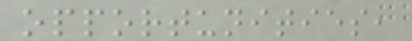opportunities,
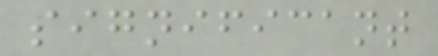significant
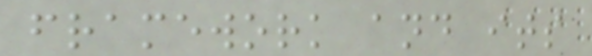framework and its
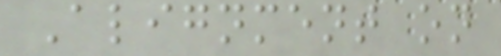Alignment on
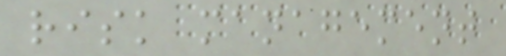risk management
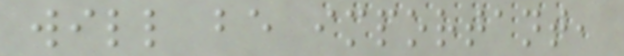will be important,
